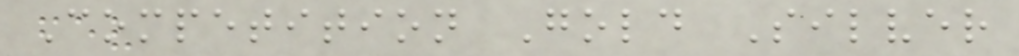Competition Gold Silver
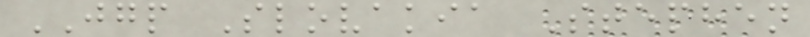JGP Slovakia Stephen
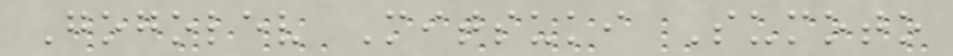Gogolev Mitsuki Sumoto
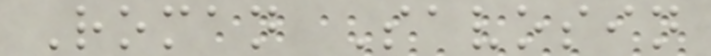Roman Savosin
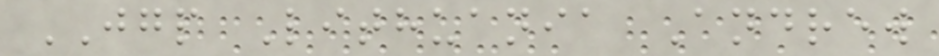JGP Lithuania Andrew
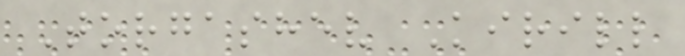Torgashev Kirill
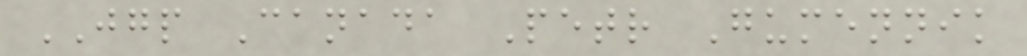JGP Canada Petr Gumennik
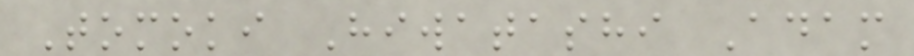Tomoki Hiwatashi Adam
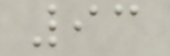93
